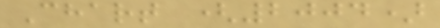Chart (2004)
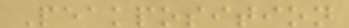Peakposition
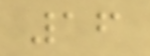16
